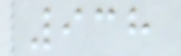938
